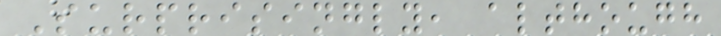Surprisingly, although
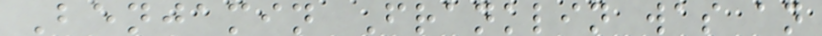Benjamin Franklin was an
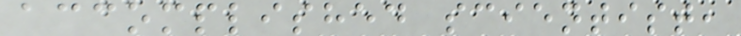accomplished scientist,
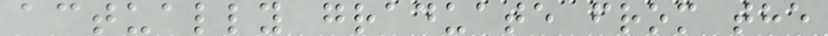actually graduate from the
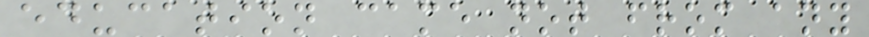education came not from any
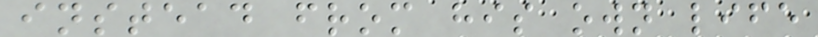instead from his own life
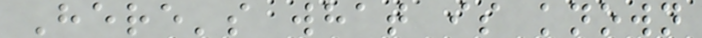Here's what is known
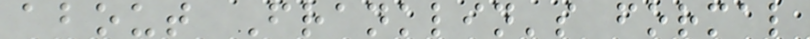about Franklin's formal
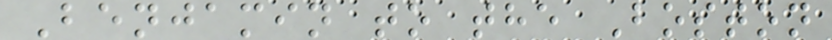Benjamin to the Boston
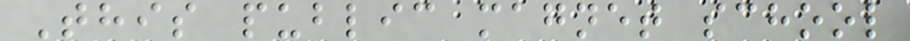This public magnet school
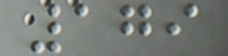179
